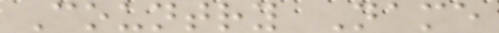Country Name
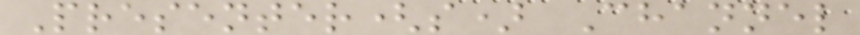Presenter(s) Channel
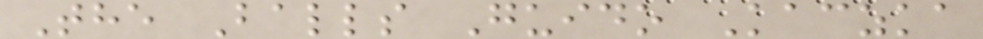The Balls Guido Kaczka
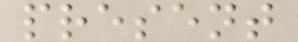present
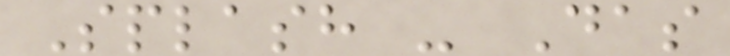Splash - Das
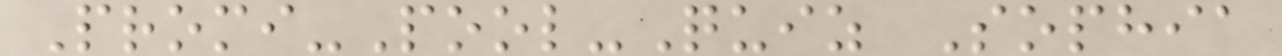Promi-Pool-Quiz Sophia
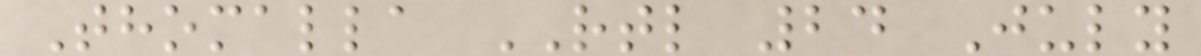Thomalla RTL 24 July
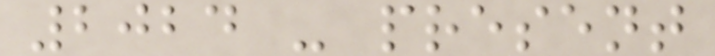2024 - present
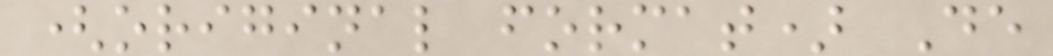(original format) De
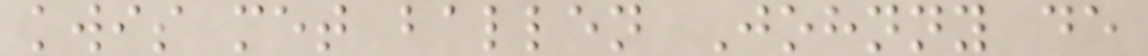kwis met ballen Johnny de
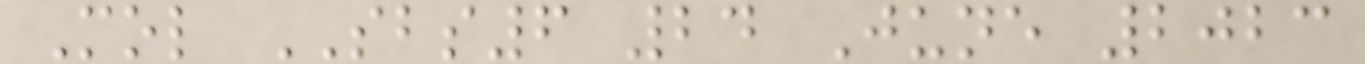Mol SBS6 24 June 2023
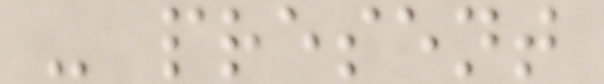- present
